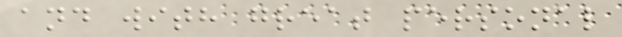and with great personal
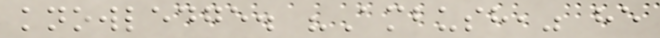knowledge. "Ambush," he
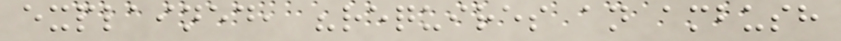explained, "requires an ambush
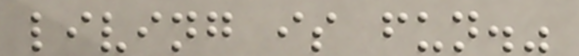living is fun."
